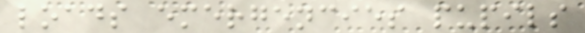loads emergencies pupils
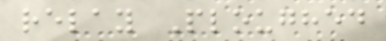relay Ploughed
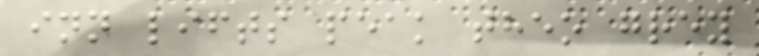inn lifts peak theo grey
